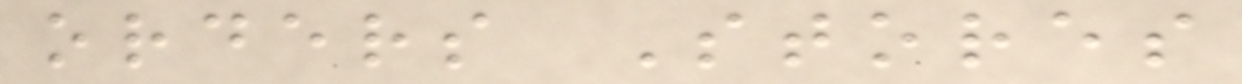orders Stores
